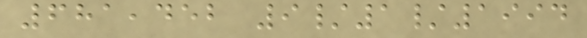681,452 9/1/1994
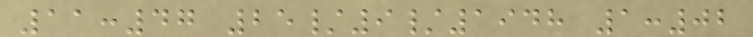11:47 25/9/1948 1:02
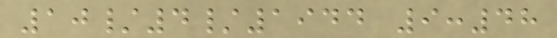10/4/1944 9:48
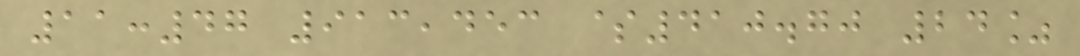11:47 913,453 $410.70 24%
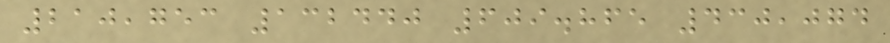210,753 132440 609.865 430,074
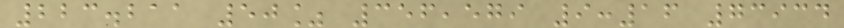223.211 50% 356,579 9:16 73934
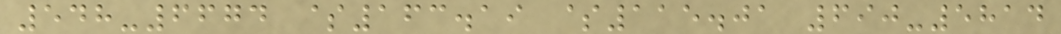548-6674 $163.19 $115.01 690-5814
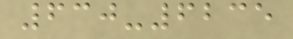630-6235
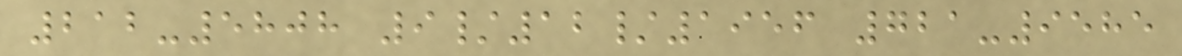212-5808 9/12/1956 721-9585
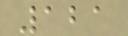121
